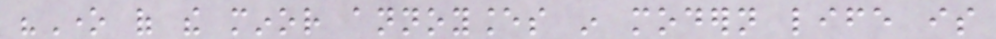"One of the minor annoyances in modern life is
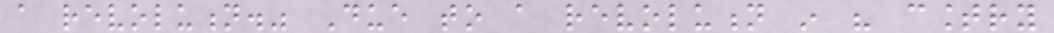a revolution." Due to a revolution in his country
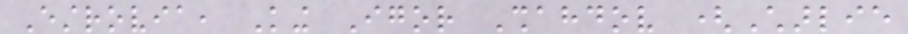Estrovia, King Igor Shahdov (Charlie
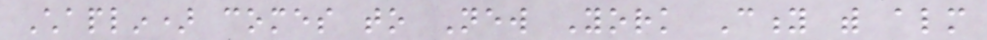Chaplin) comes to New York City with almost
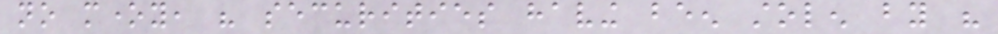no money, his securities having been stolen by his
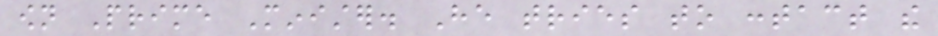own Prime Minister. He tries to contact the
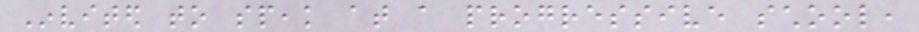Invited to speak at a progressive school,
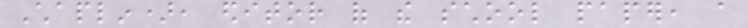Chaplin), editor of the school paper, a
